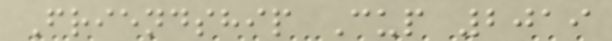Friendship Cup 2019
